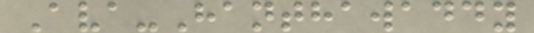Ava-Hanthawaddy
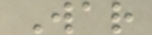War
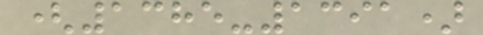(1385-1391)
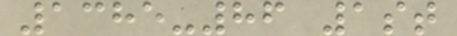1385-86 1st
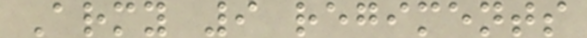Army 9 regiments
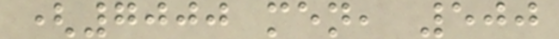(7000 men, 500
